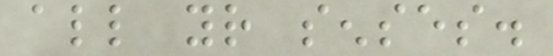all your senses.
